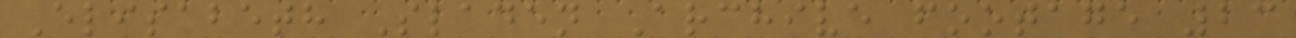Elisabeth Sladen Archive footage 23
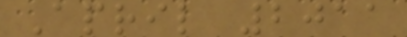April 2011
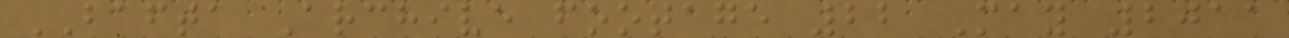BAFTA Archive footage 22 May 2011
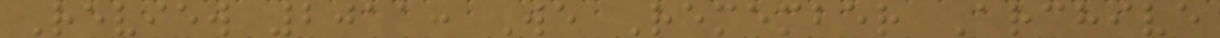Review 2011: We Remember Archive
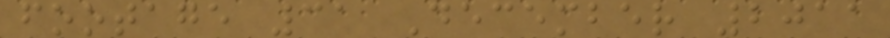footage 31 December 2011
